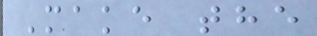Make the
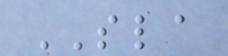SLA
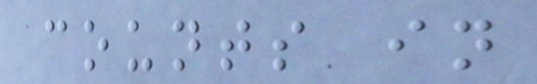counts in
